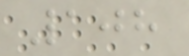108
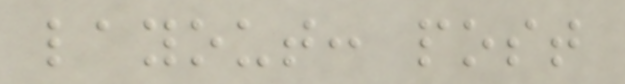layout: post
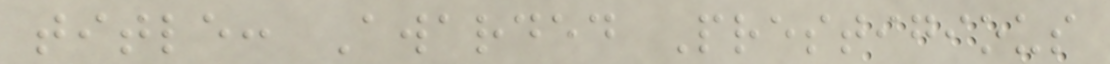title: Awarded Prestigious
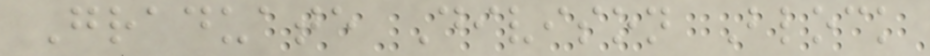Graduate Divison Block
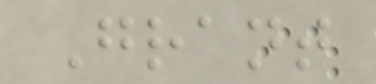Grant
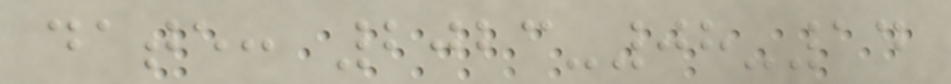date: 2023-08-14
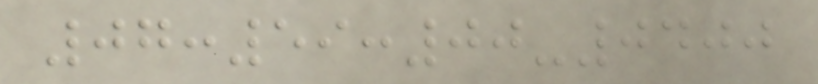07:59:00-0400
